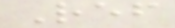Ref
